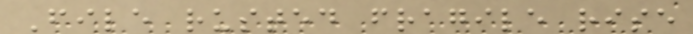File rusted fragile rise
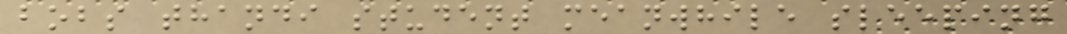bobs thandi student meanwhile sleeping
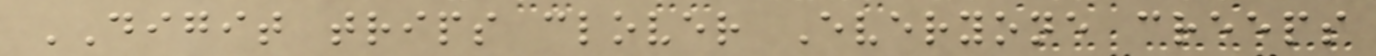DIGIT trips clover Everyone creeps
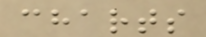charts
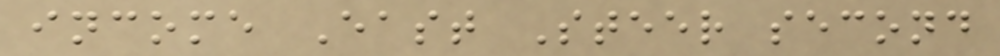income East Steer second
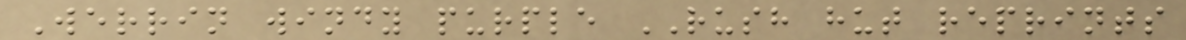Werrin windy purple RUSH hut reprints
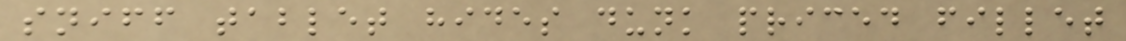sniff tablet hides dunk priced fillet
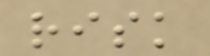risk
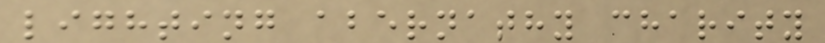lighting abernathy charity
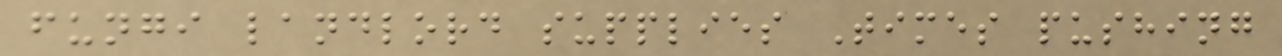fungi landlord supplies Times pushing
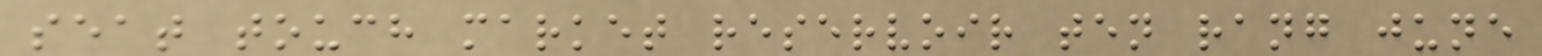seat touch market reservoir ten rang june
